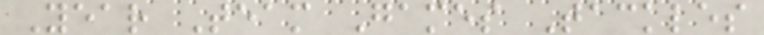Year Team Games Tackles
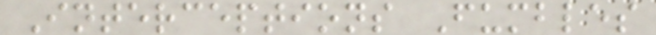Interceptions Fumbles
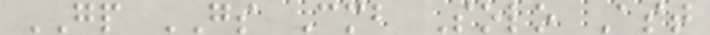GP GS Cmb Solo Ast
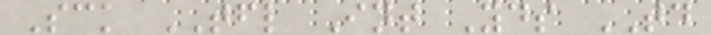Sck TFL Int Yds TD
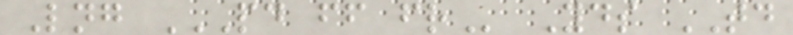Lng PD FF FR Yds TD
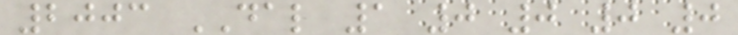2003 DAL 1 0 0 0 0
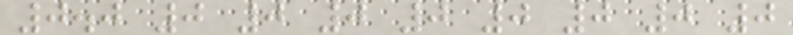0.0 0 0 0 0 0 0 0 0
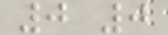0 0
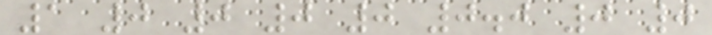1 0 0 0 0 0.0 0 0
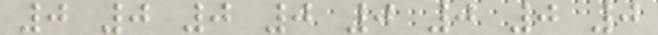0 0 0 0 0 0 0 0
